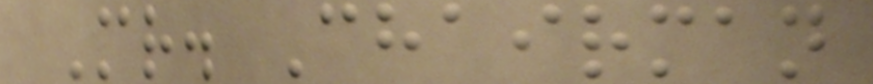Mr. Chairman
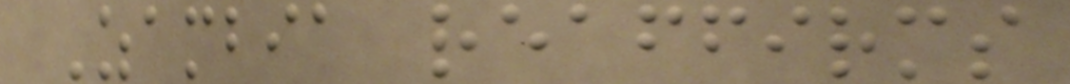Zambia reaffirms
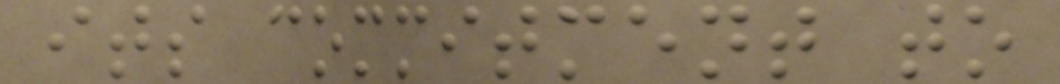its commitment to
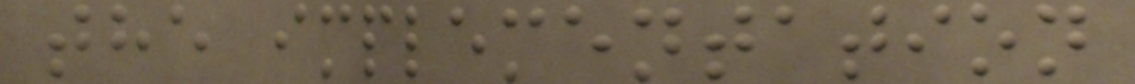the implementation
